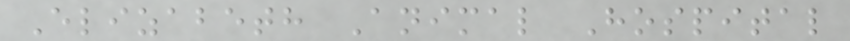Elizabeth Animal Hospital
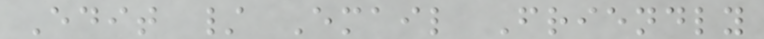Edit / Email Friendly
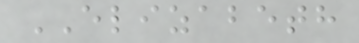ELIZABETH
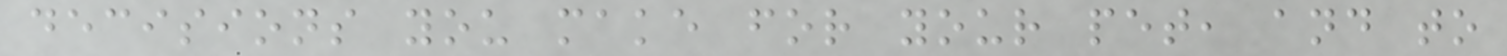decisions you make for your pet, and to
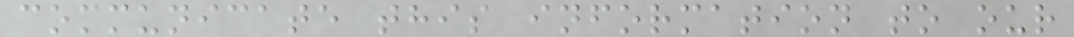communicate this information to our
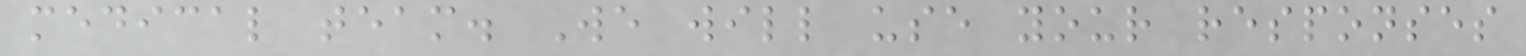medical team. We will use your responses
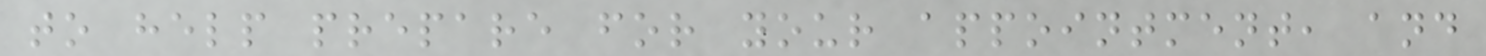to help prepare for your appointment, and
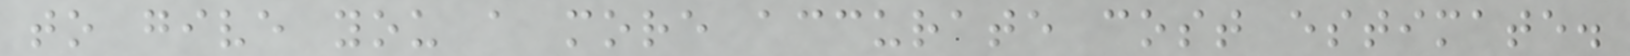to give you a more accurate cost estimate.
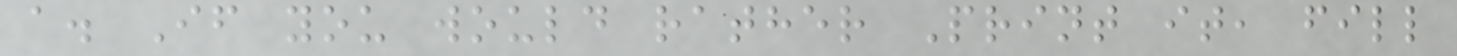a. If you would rather Print it, fill
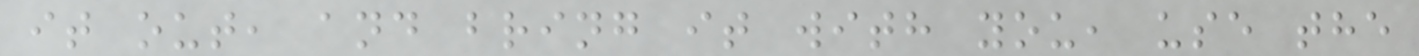it out, and bring it with you, use the
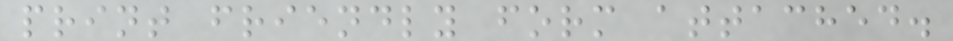print friendly form attached.
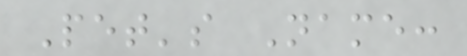Pet's Name:
